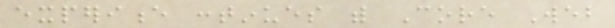experience continues with Core Web
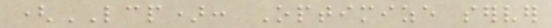(LCP): Optimize server
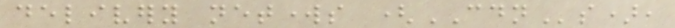delivery networks (CDNs),
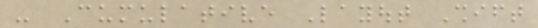- Cumulative Layout Shift
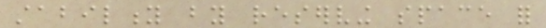stability by reserving space for
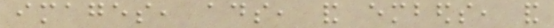images, ads, and embeds, and
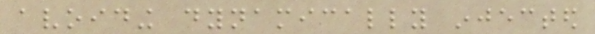avoiding dynamically injected
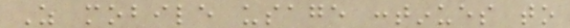As mobile usage continues to
